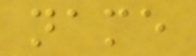name
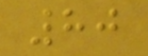80
